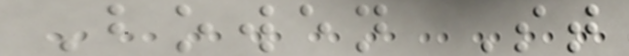Bowen St
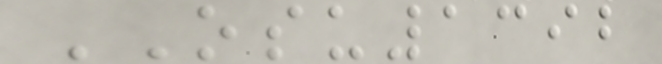OSU1392
